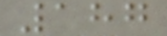187
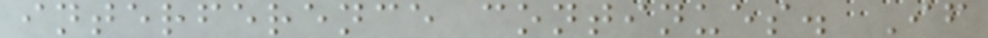interference continues. If
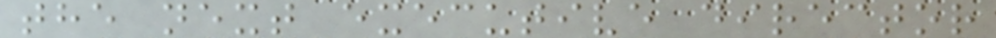the next executive director
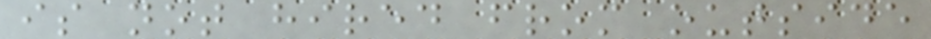is not hired from outside
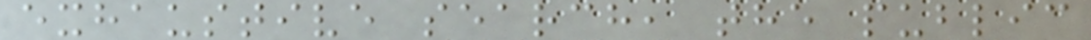exhaustive search, the public
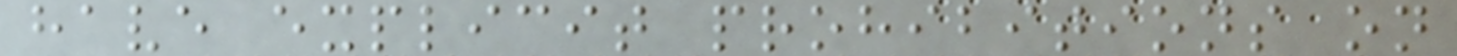have explicit prohibitions on
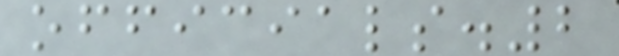officials.2
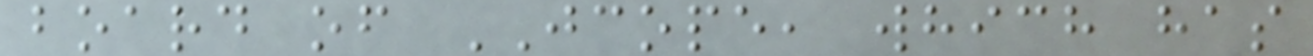board of JCOPE, which has
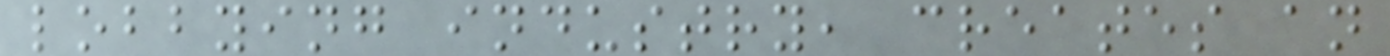lobbying industry, creates an
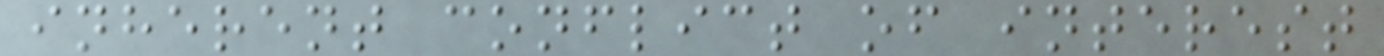inherent conflict of interest
